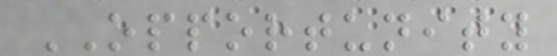OPPORTUNITY
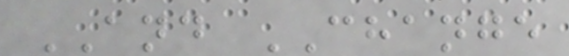AND CHANGE
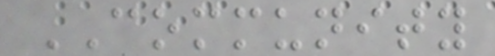COMMUNITY
